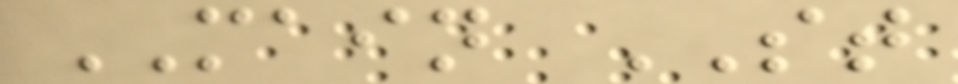MAIN ST
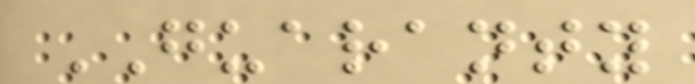GUARANTY
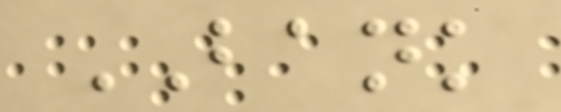BANK
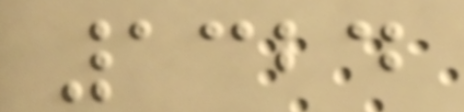1324
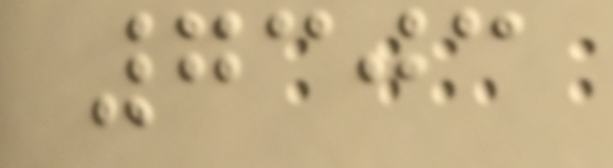7303
